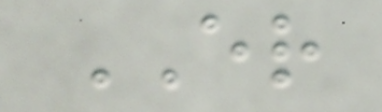ER
